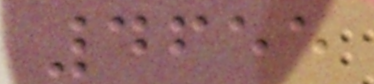4655
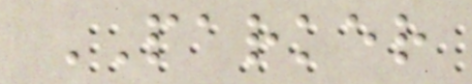PARKER
